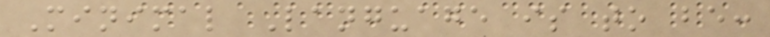Minimal Language is to be:
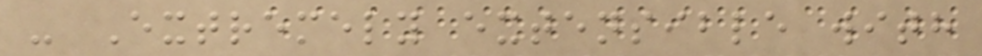- Extremely extensible with
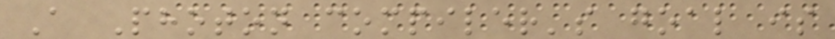A Photon compiler's goal is
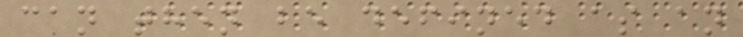can then be defined as an
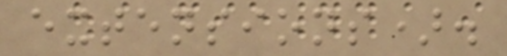extensions).
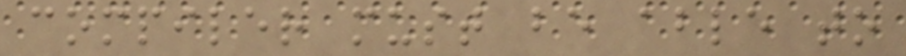compiler must be able to
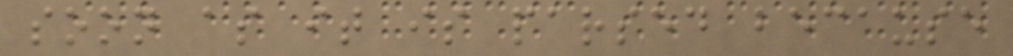soon as it is parsed because
